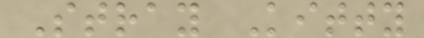Stray Kitty
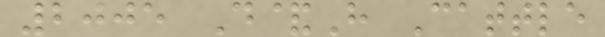2005 D&H Cattle
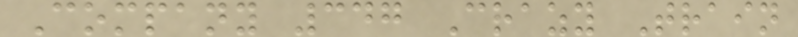Company 347 Crazy Train
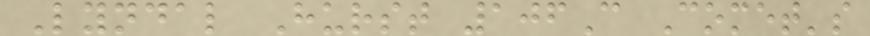Lyndal Hurst 106C Comet's
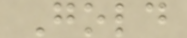Gold
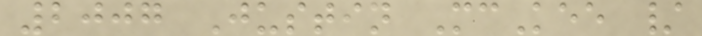2007 Justin McKee /
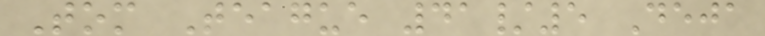Tom Teague 41/5 Deja
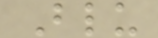Blu
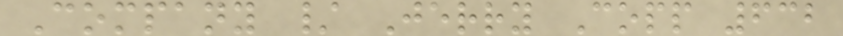Company / Jerry Copp 632
